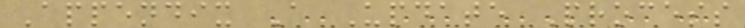Appendix A Update Process
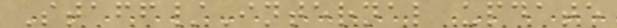Staff/Internal update
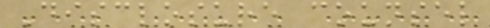Disclosure counsel
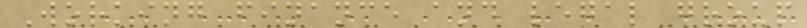Working finance and legal group
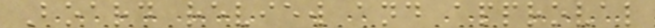Board review and approval
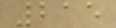215
